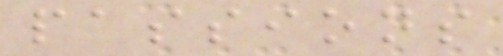passions
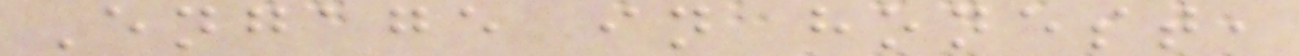Engage in honest,
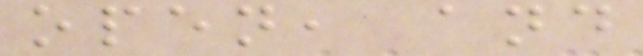open, and
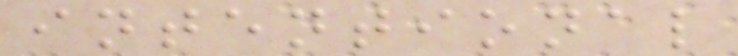intentional
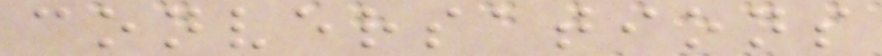conversations
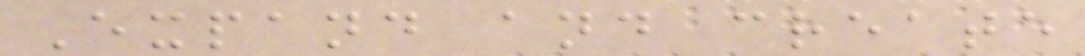Expand and create
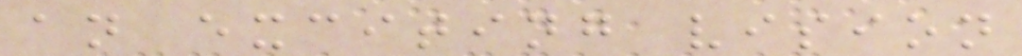an exciting vision
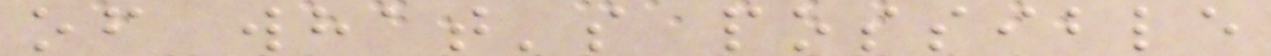of what's possible
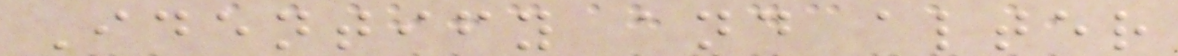Identify and alter
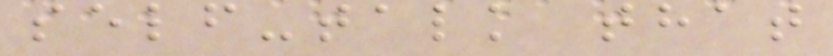self-talk that
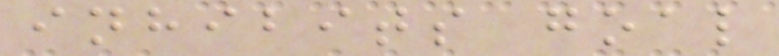inhibits goal
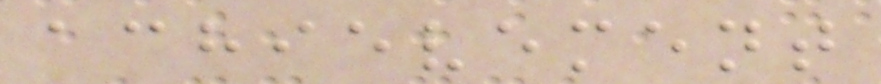achievement
